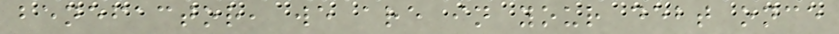benefactor, we are in your debt once
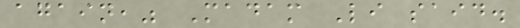again," Madam Li said.
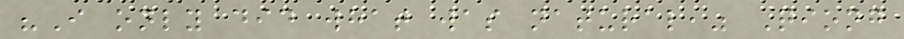"I only did what was natural," Qiong
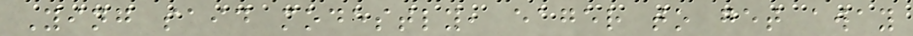Ying said modestly, eager to get away
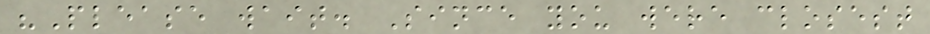"Please wait. Since you were closest
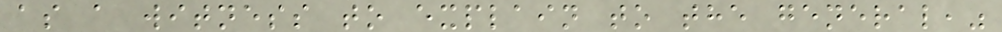as a witness to explain to the general,"
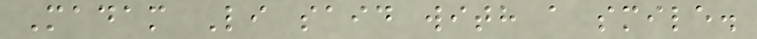Madam Li said with a smile.
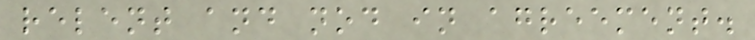relent and nod in agreement.
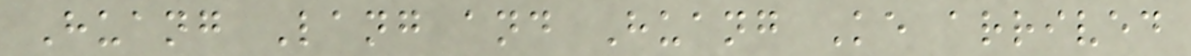Huang Lang and Huang Ke arrived
